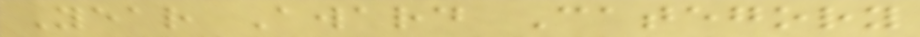Year Award Category
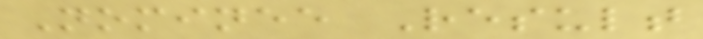Nominee Result
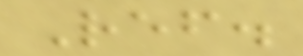Ref.
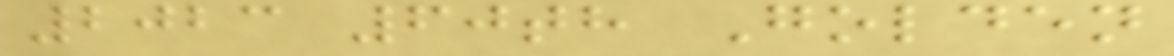2023 60th Golden
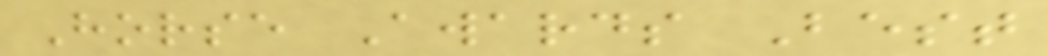Horse Awards Best
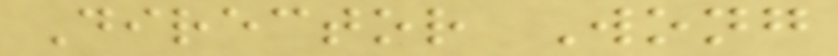Director Wong
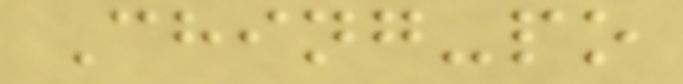Ching-po
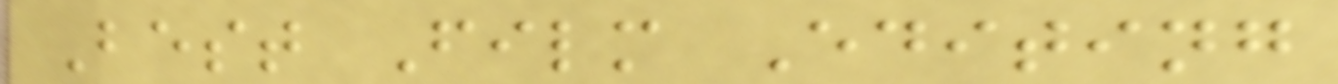Best Film Editing
